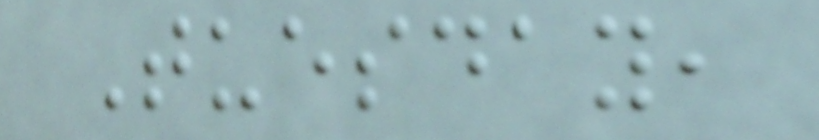Tuesday,
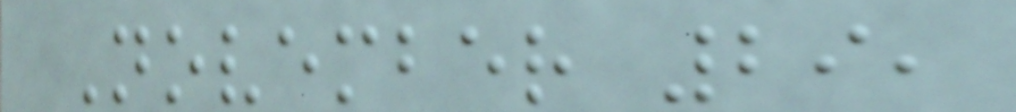November 29,
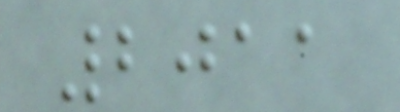2011
